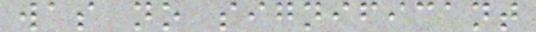was no significant
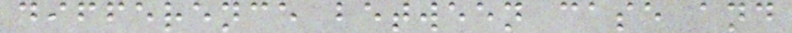difference between case and
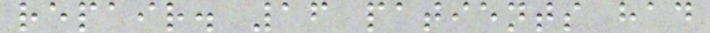repair. 16 patients had
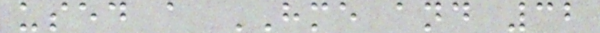used a HME and 32
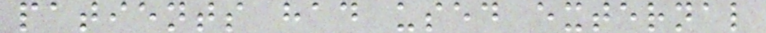patients had used external
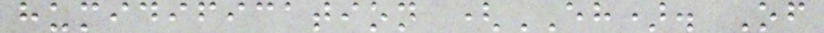humidification (EH). Of
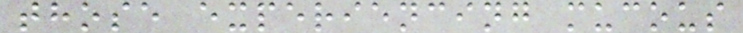those experiencing mucous
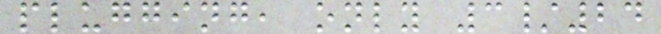plugging, only 3/24
